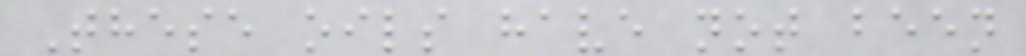These oils have not been
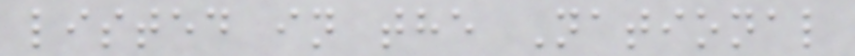listed in the National
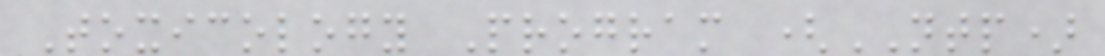Toxicology Program (NTP)
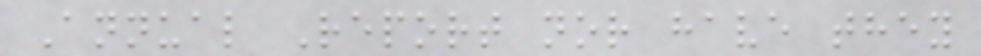Annual Report nor have they
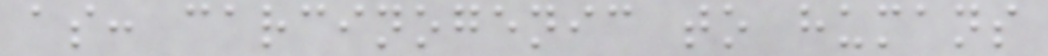as: carcinogenic to humans
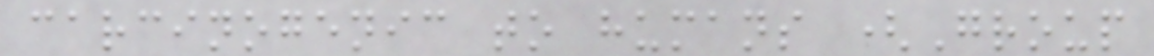carcinogenic to humans (Group
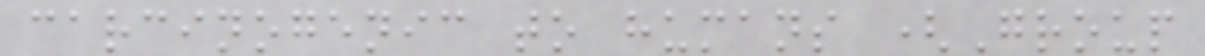carcinogenic to humans (Group
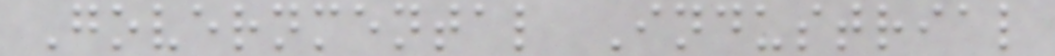Governmental Industrial
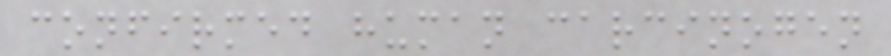confirmed human carcinogen
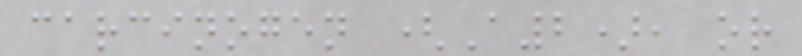carcinogen (A2), or
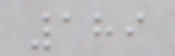189
